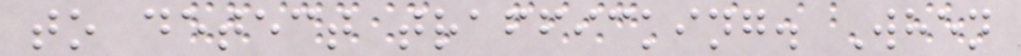to detect trafficking. When
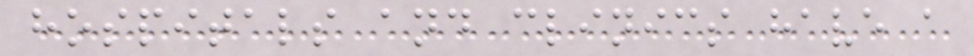hospitals and clinics have a
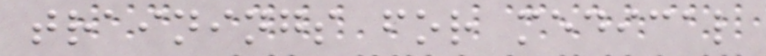trainings for medical
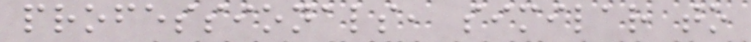professionals, similar to
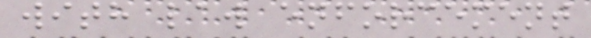with law enforcement
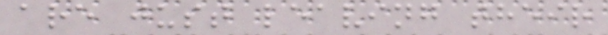are just leaving their
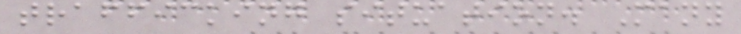trafficking situation. Many
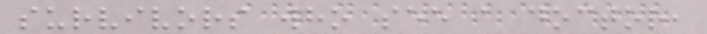survivors who see a doctor,
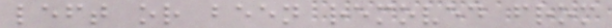left or been removed from
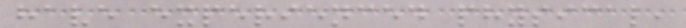have experienced physical,
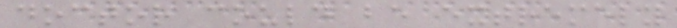doctor could be extremely
